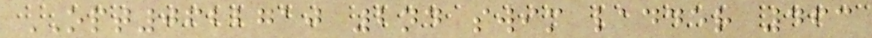OPT0622710 2nd swim ladder 463
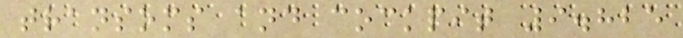transoms and cockpit 9.825
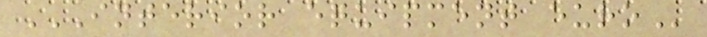INTERIOR EQUIPMENT EURO
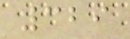329
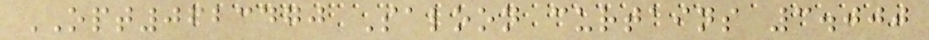OPT0623470 Saloon curtains 3.000
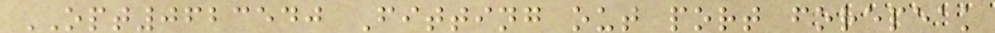OPT0623540 Fitting out port forepeak
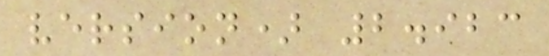version) 2.923
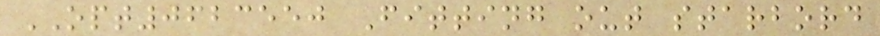OPT0623550 Fitting out starbord
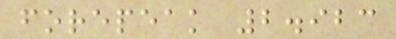forepeak 2.923
